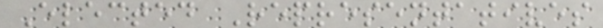Elected Representatives
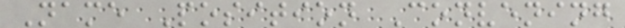Name Position Convening
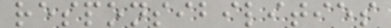responsibilities
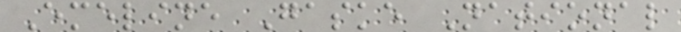Emeline Gaske National
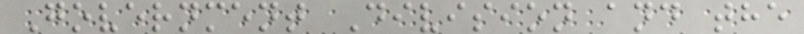Government Division and the
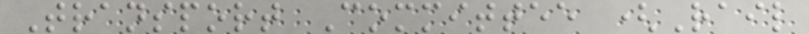Transport Committee (Rail
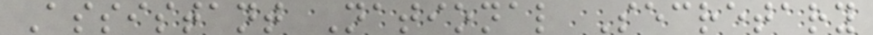Assistant National Secretary
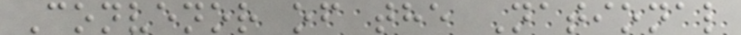Convenor of the National
